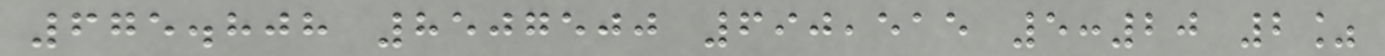675.808 8507500 690,515 5:20 2%
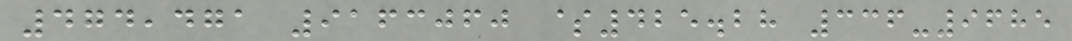474,471 9163060 $425.28 336-9685
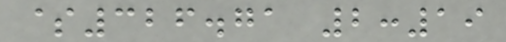$326.71 2:19
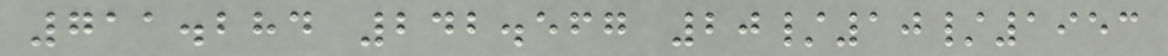711.284 242.567 20/10/1953
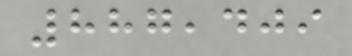887,409
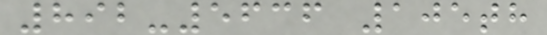892-5636 105th
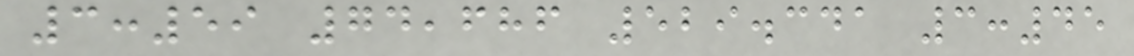3:59 74,686 529.341 3:45
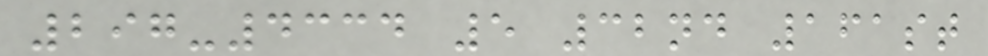297-4334 5 32nd 161st
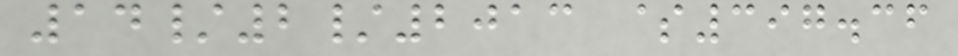14/2/2013 $397.36
